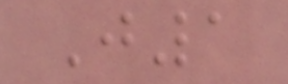J1
